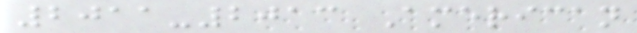2011-2013 American
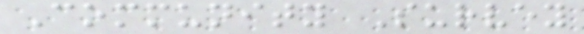Community Survey
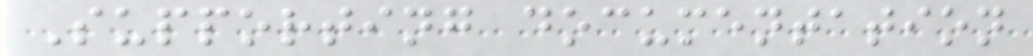Supporting documentation
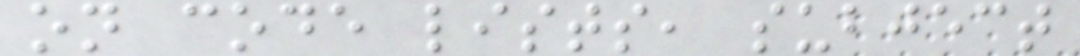on code lists, subject
